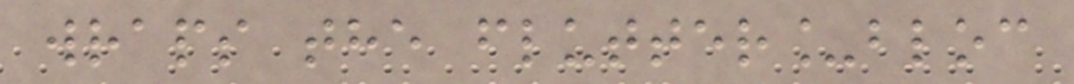wraps the flutter_bloc
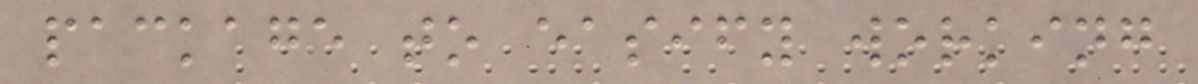package to easify working
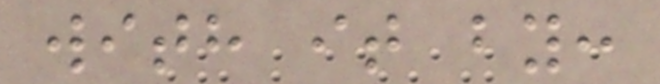with it by:
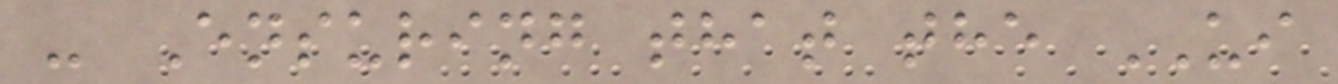- Ensuring that the UI
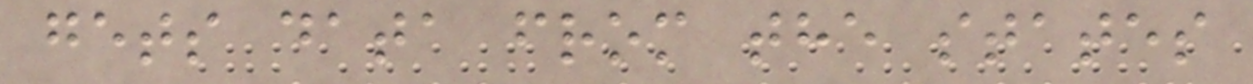gets data from the states
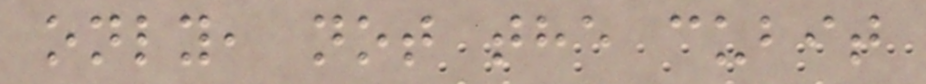only, not the cubit
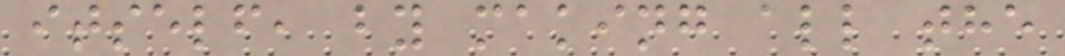itself, by making all the
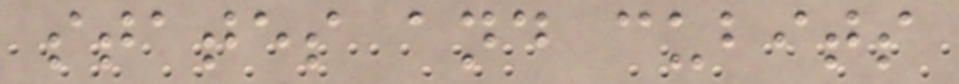states and cubits
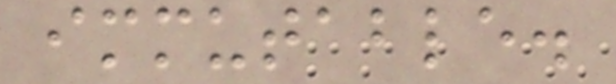immutable.
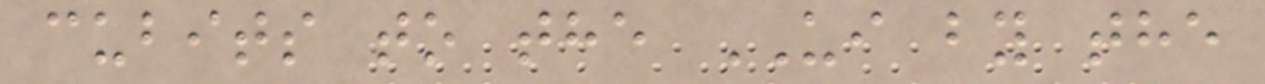cubits to the UI by the
